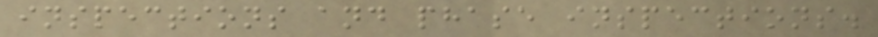inspections and phase inspections.
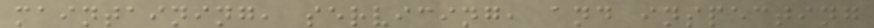maintaining, servicing, and inspecting
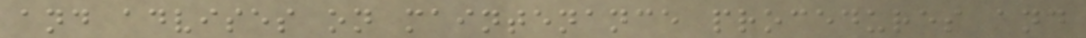and advises on maintenance procedures and
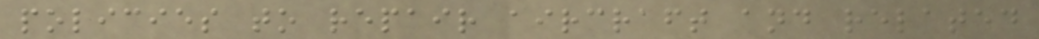policies to repair aircraft and related
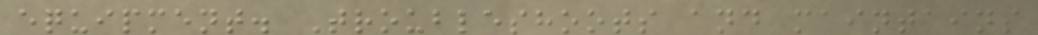equipment. Troubleshoots and maintains
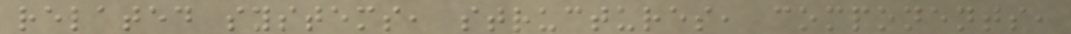related systems, structures, components,
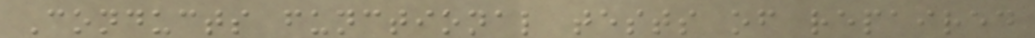Conducts functional tests of repaired
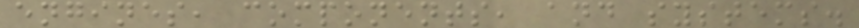engines, components, and systems.
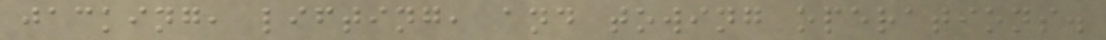jacking, lifting, and towing operations.
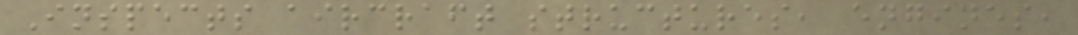Inspects aircraft structures, engines,
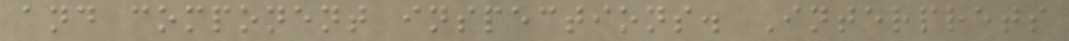and component inspections. Interprets
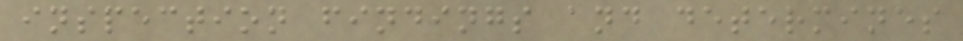inspection findings and determines
